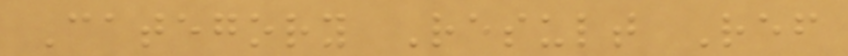Category Result Ref
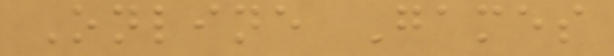Online Games
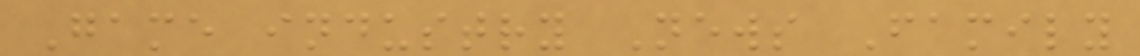Game industry News Family
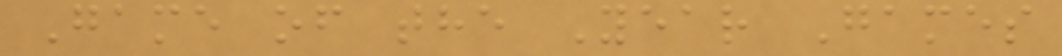Game of the Year Games
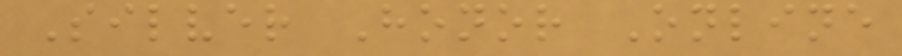Silver Honor Online
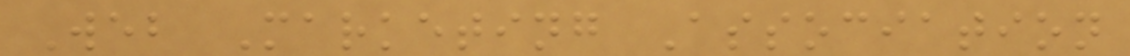Web Marketing Association
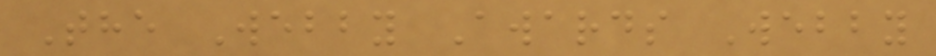The Webby Awards Webby
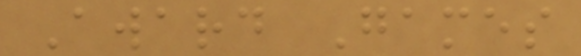Award Games
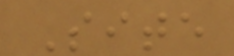Site
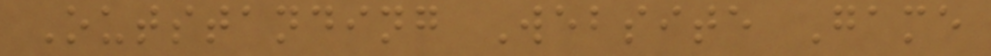Outstanding Website Game
